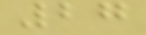27
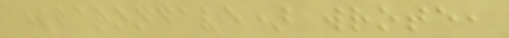(barondave) wrote,
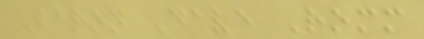Baron Dave Romm
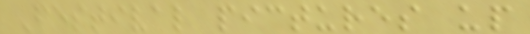Festival pictures up
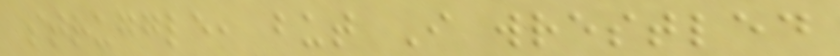struggle, but I wrestled
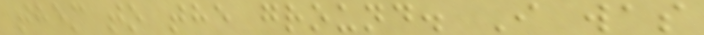them to the ground. I was
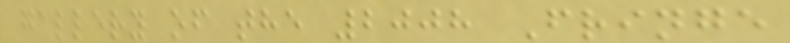gallery of the 2008 Fringe
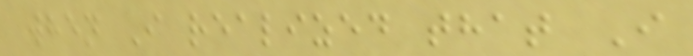when I realized that I
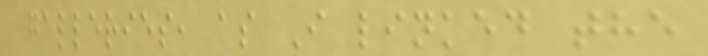galleries, as I linked the
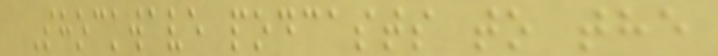Shockwave podcasts to the
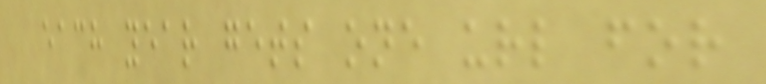each year gets one url for
